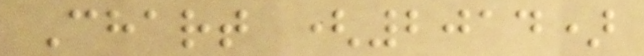Chart (2014)
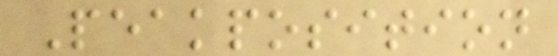Peakposition
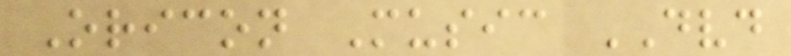Oricon Music DVD
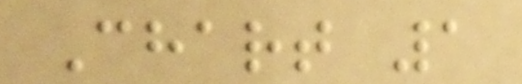Chart 1
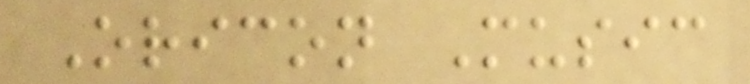Oricon Music
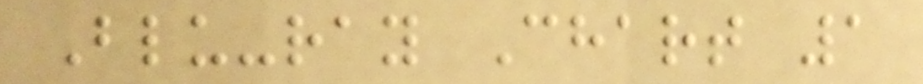Blu-ray Chart 1
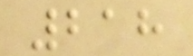218
